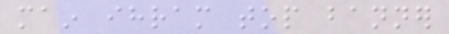main ihram top banner
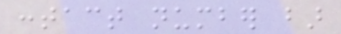contact number bar
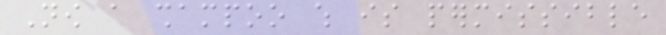Now a shampoo which is permissible
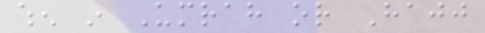when in Umrah or Hajj
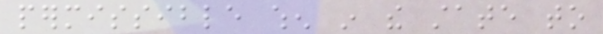permissible when in the state to
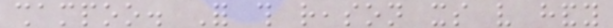shampoo. For this reason its very handy
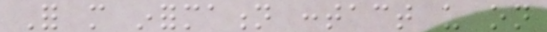For more information contact us on
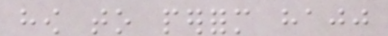how to perform hajj
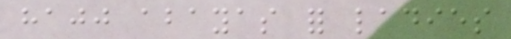hajj abayas for ladies
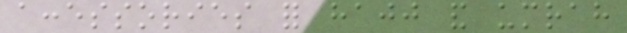accessories for hajj and umrah
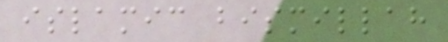islamic bismillah
